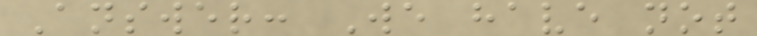Answer: We have not
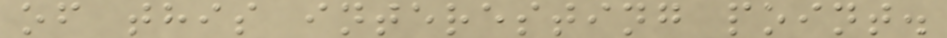of this interesting point.
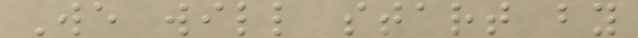We will start by
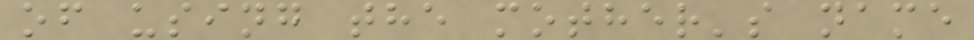of using the mother's name
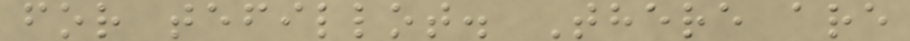for tefillot. There are
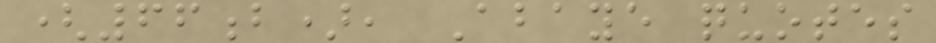(66b), Abaye quotes
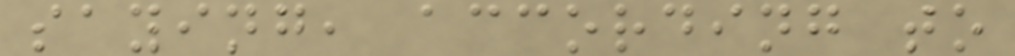saying, according to
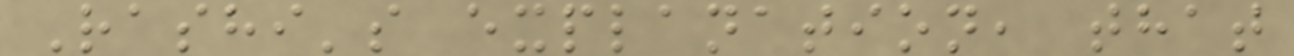Rashi's explanation, that
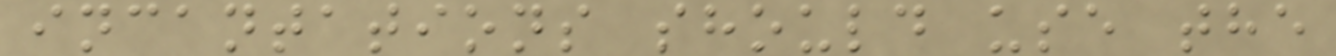incantations should use the
